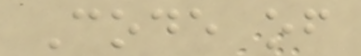Code of
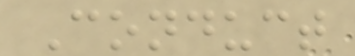Conduct
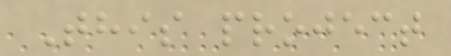This project
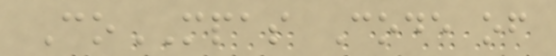CoMPAS Code of
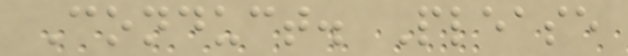Conduct. Please
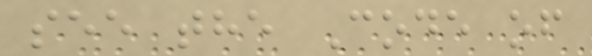see the Code of
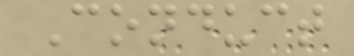Conduct
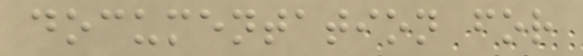documentation for
